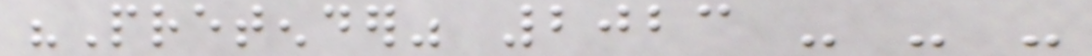"Pretender" 2023 - - -
